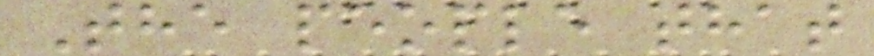The people that
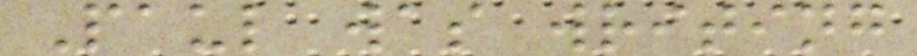Paul was writing
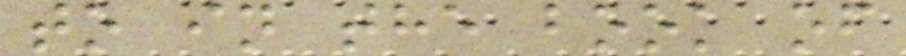to in the book of
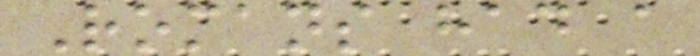Romans had a
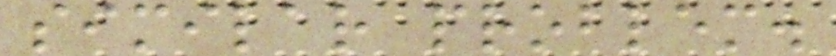similar problem.
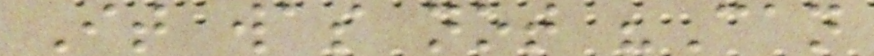It was not "Can
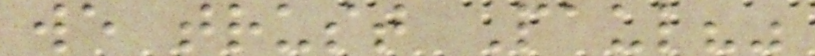we trust Paul?"
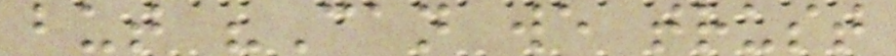but "Can we trust
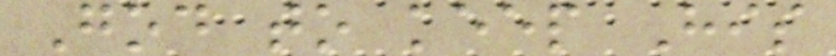God to keep His
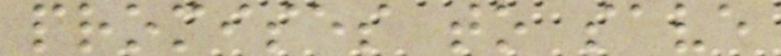promises to save
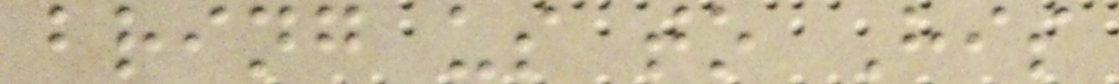bring us to His
